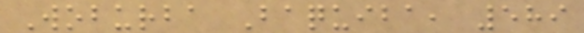Woburba Baquiba, 589
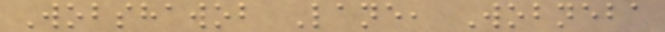Wobshawob Lane, Wobneba
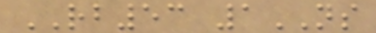RB53 1NS
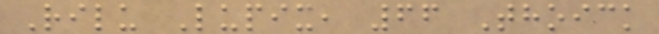Rilu Lupix, 66 Thoick
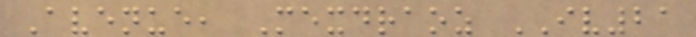Avenue, Mexdraoz IV21
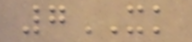7XK
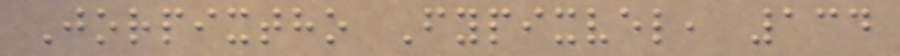Jorpixtho Fypixvel, 134
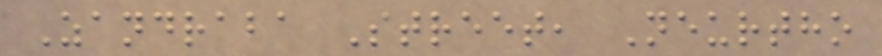Zandraba Street, Neurtho
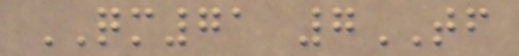QM71 7TF
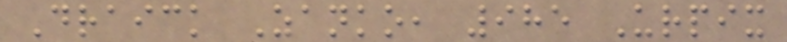Draick Zanko, 985 Urpix
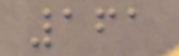161
